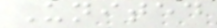United
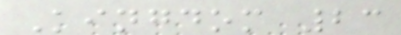Kingdom 23
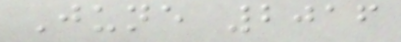June 2016
